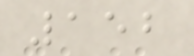152
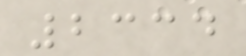2334
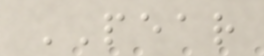PEAR
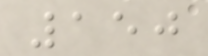150
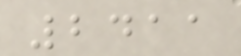2411
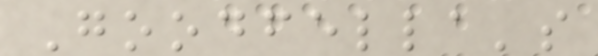Goodfella's
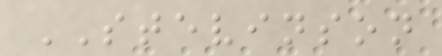STEVINSON
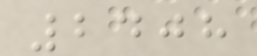2408
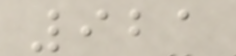921
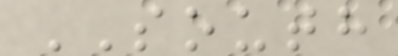SOUTH
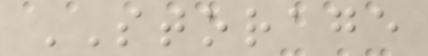STORAGE
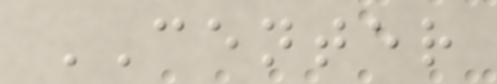CENTER
